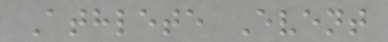Athlete Event
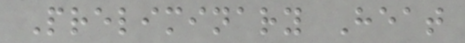Preliminary Heat
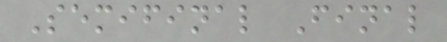Semifinal Final
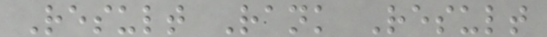Result Rank Result
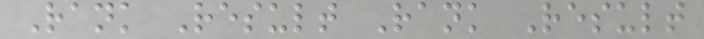Rank Result Rank Result
